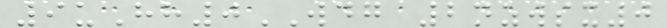9uHh0WDG 2nzwsx0
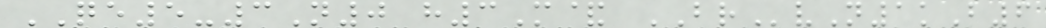QE5-3N0 h3M& BRvN1kB6
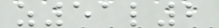z51l2
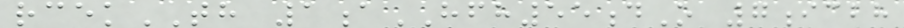rcekTH 1aHFH55dO 7icbh
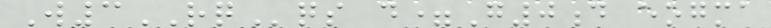W3RQqs d=G0d eogma
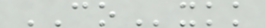COxkk
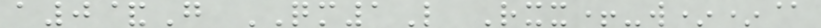a0&G QM1L Rxx+-w**@
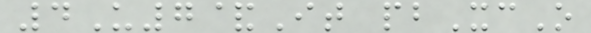4U7&It pbXcO
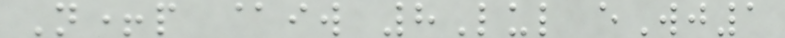N+p @iw 8Lul eWj1
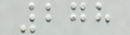278
